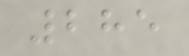285
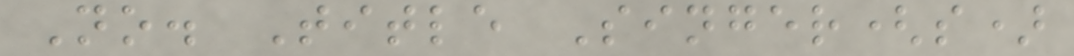No. Title Singer(s)
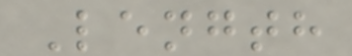Length
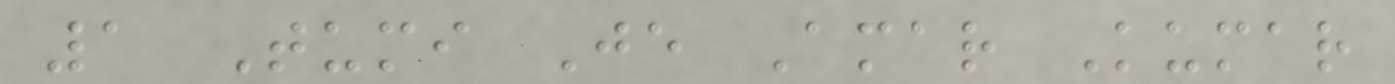1 Tumi Je Amar Kumar
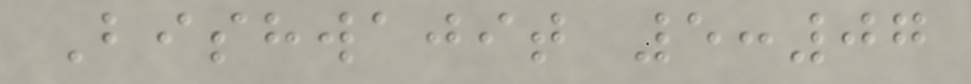Bishwajit 5:07
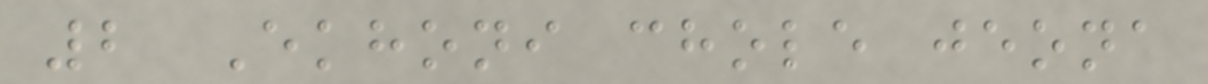2 Ekhoni chole jeona
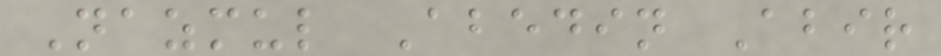Nazmul Abedin Abir
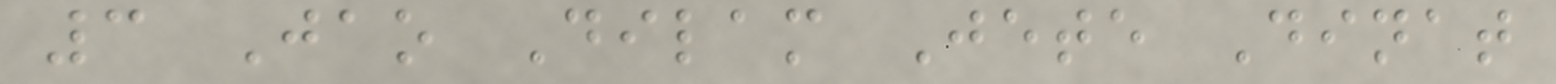3 Jao Dilam Jete Dinat
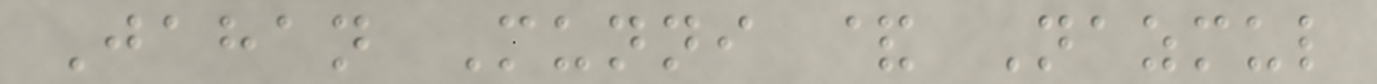Jahan Munni & Nazmul
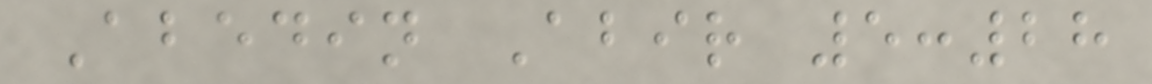Abedin Abir 5:28
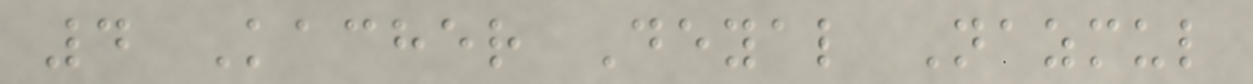4 Kacher Deyal Nazmul
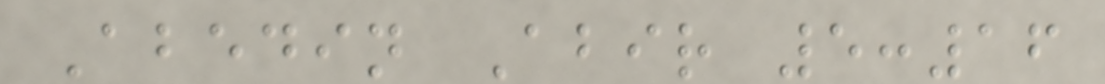Abedin Abir 5:16
